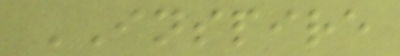INSPIRE
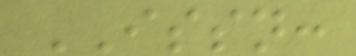ISSN:
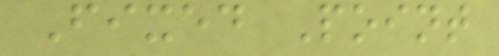Fixed Point
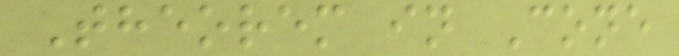Theorem in Cone
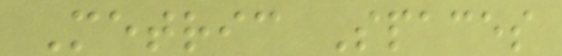Metric Spaces
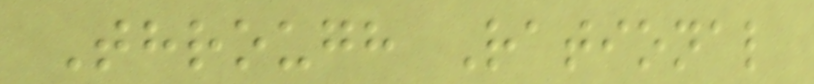Through Rational
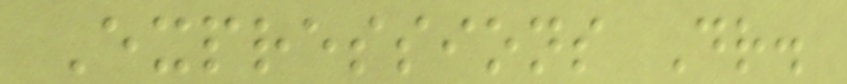Expressions Dr.
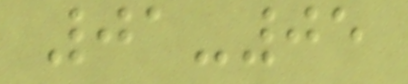01-05
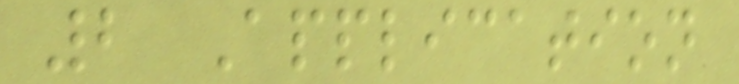2 Application
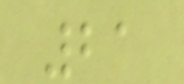21
